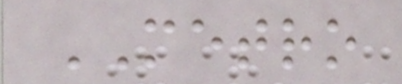METRO
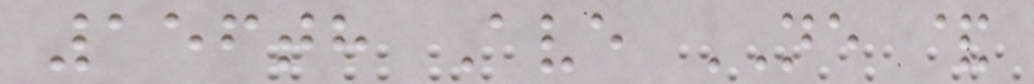156th Ave NE &
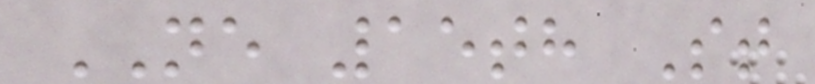NE 15th St
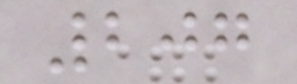207
